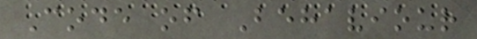Code of Behaviour
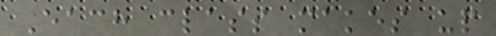Each class makes up
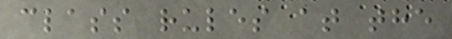class rules at the
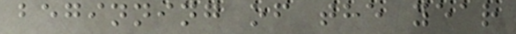beginning of the year
